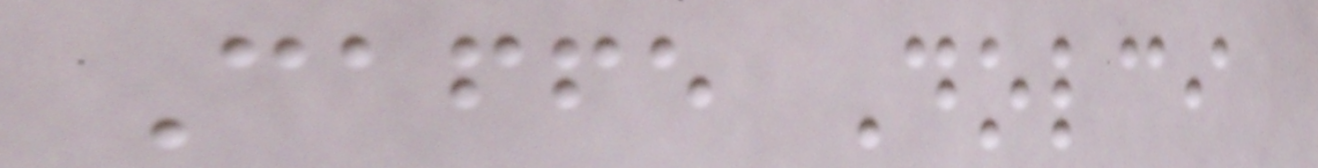Caffe Dolci
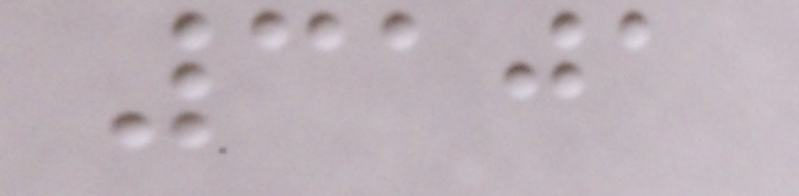3101
